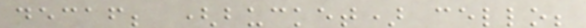decaf; (bucket) cello;
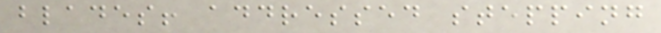blades! addressed stepping
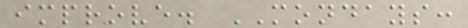improve. MONDAYS:
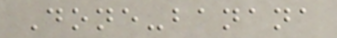Done-banana
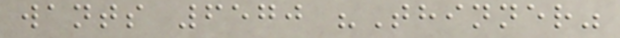wants 6570 "Thinner"
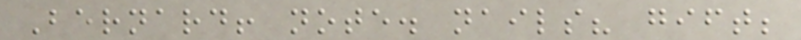Bernard! note. nails? gift;
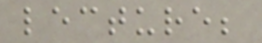lecture;
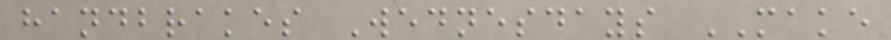handbrakes Wednesdays MAKE
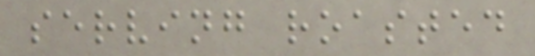serving roasted
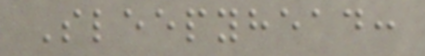Sleepyhead:
